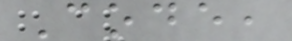Code,
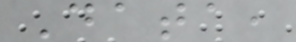Data,
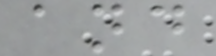and
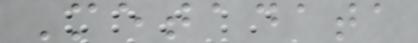Metadata
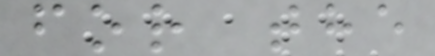for the
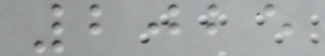2025
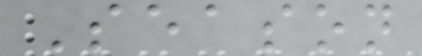Season
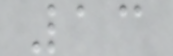13
